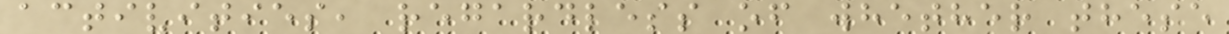activities, regardless of whether these
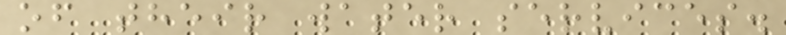of their water services.
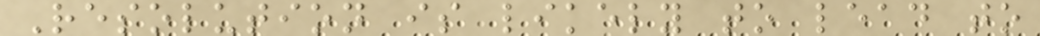Resolution is likely to lead to
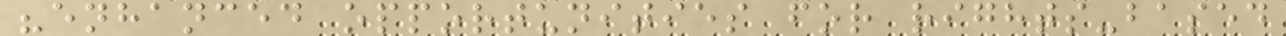"enhanced opportunities for rights-based
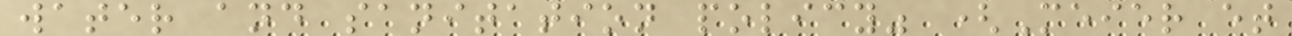water and sanitation policy" (Meier et
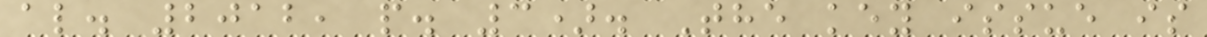al. 2012, p. 3). The key issue is
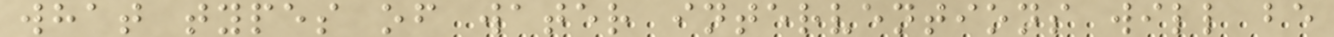what types of water interventions will be
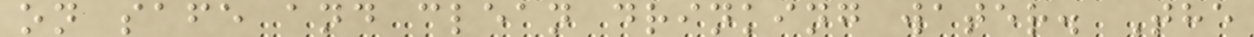on safe and clean drinking water. The
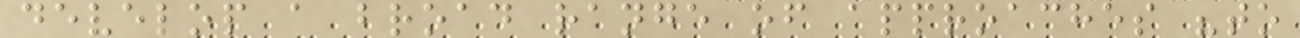develop a broad range of approaches "to
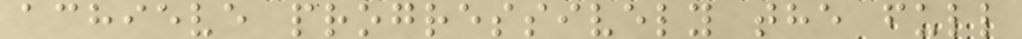achieve progressively the full
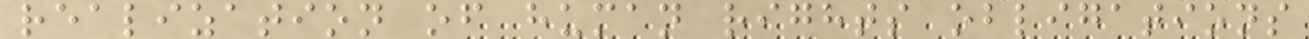realization of human rights obligations
